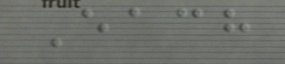Each
